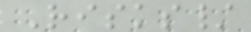Risks/
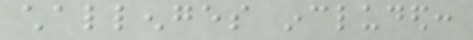challenges included:
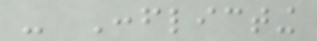- Conflicting
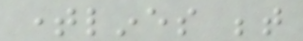timelines between
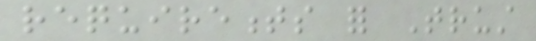requirements for Trust
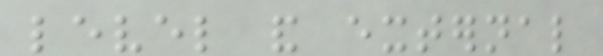level and external
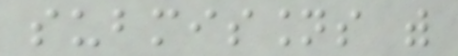submissions with
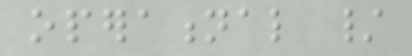operational /
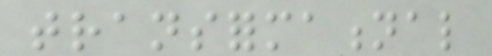transformational
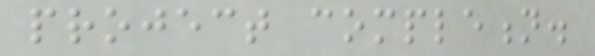project completion.
